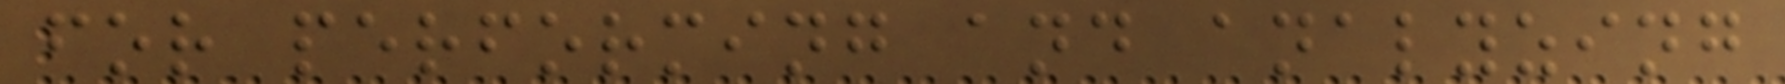for performing and analyzing
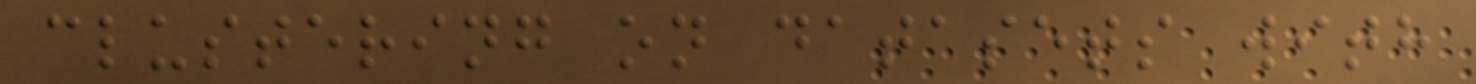clustering on datasets with
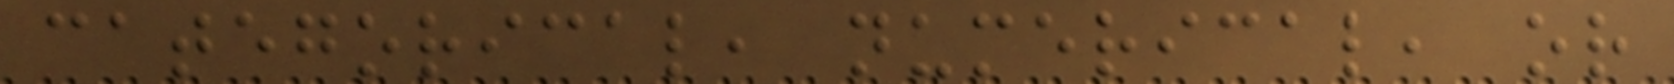categorical, numerical, or
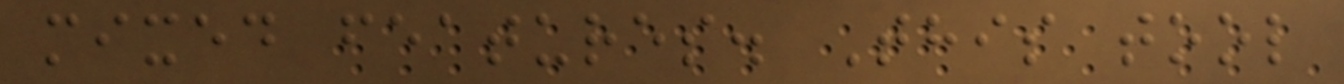mixed features. This tool
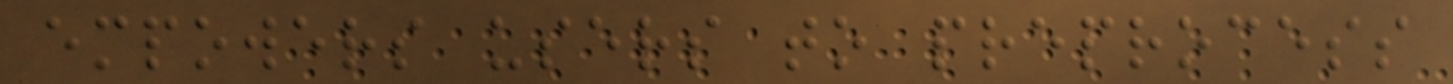empowers users to preprocess
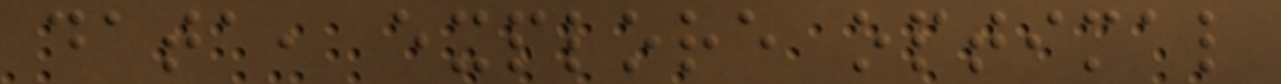data, explore optimal
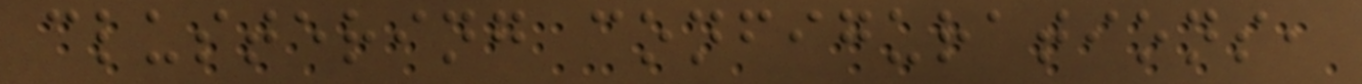clustering configurations,
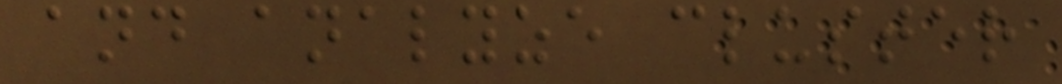and analyze cluster
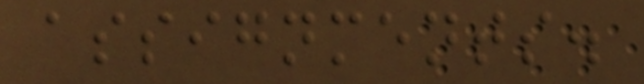assignments.
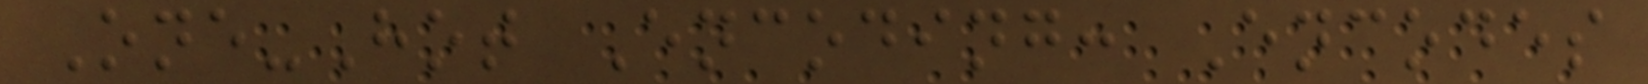One-Hot Encoding: Encodes
